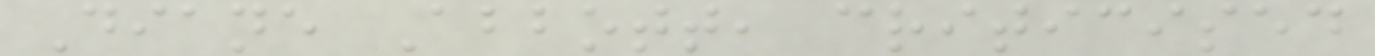Diane Abbott, criticised
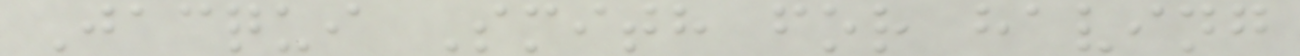Jacqui Smith for having
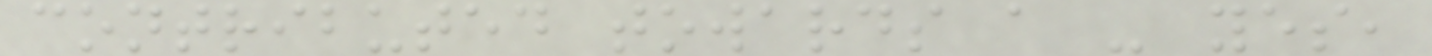contributed towards a - yes,
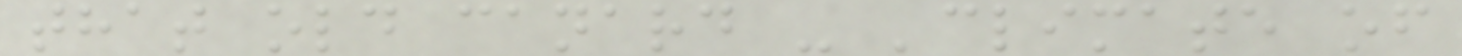that old canard - 'climate of
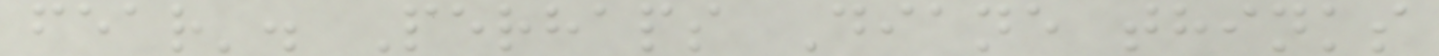fear'. Perhaps Diane thinks
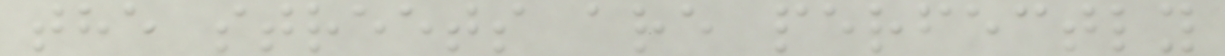the streets are perfectly
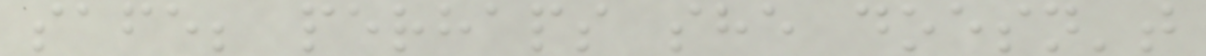safe; perhaps she doesn't
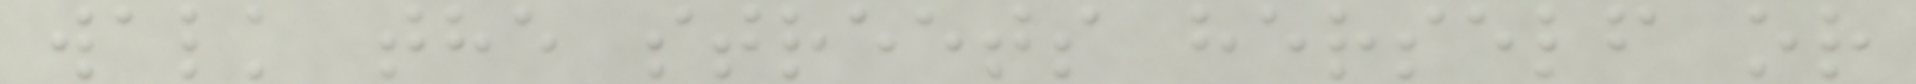walk the streets herself or
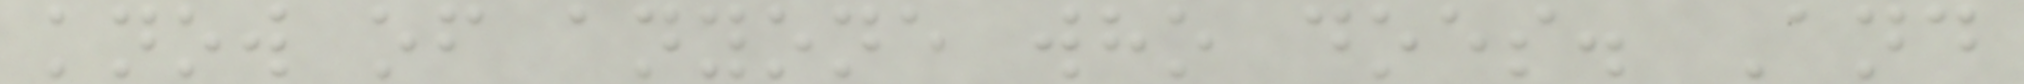know of anyone who does. And
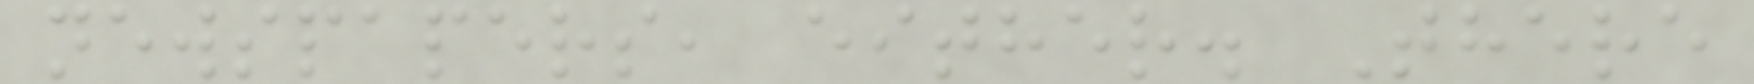newspapers, either. There
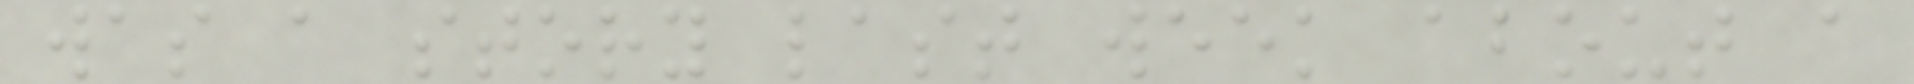was a story last week about a
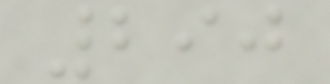290
